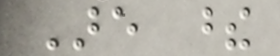Are these
